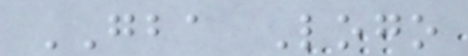GBA Logo
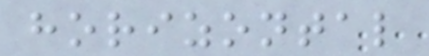horizontal
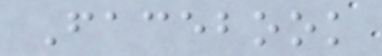Facebook
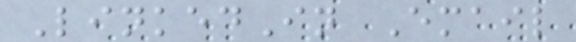LinkedIn Email
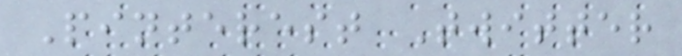Pinterest Twitter
